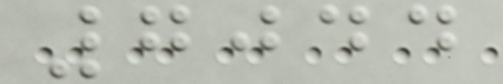7044
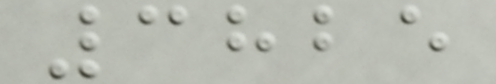3825
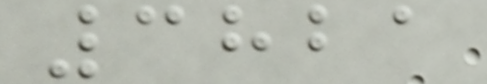3821
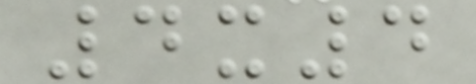4x4
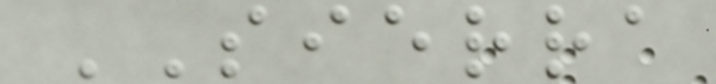SIERRA
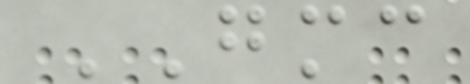GMC
